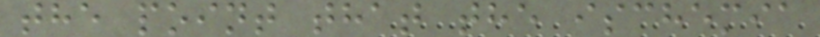the point that the ischemia
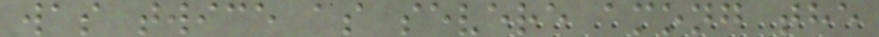was twice as severe among the
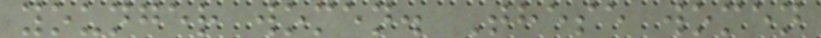younger women. These women
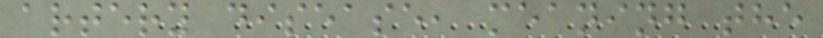artery disease, meaning the
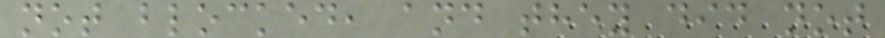not blocked, and they did not
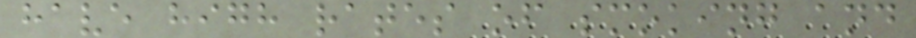have high rates of smoking and
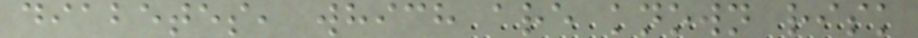diabetes, which are known risk
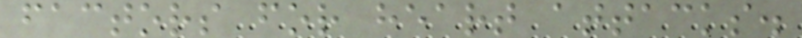factors for heart attacks.
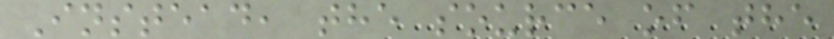Instead, the source of the
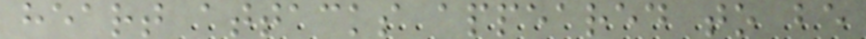heart attacks appeared to be
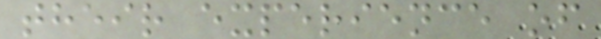their experience of
